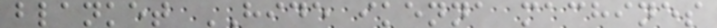blanket HIDE ikenna machines
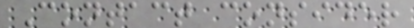Contact consider
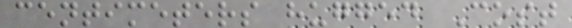centimeters hugged Cost
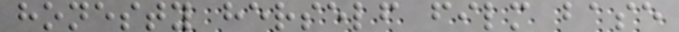honesty herself film base
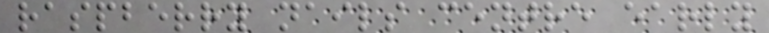raspberry nails centre early
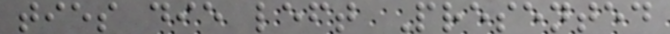ties die left Presented
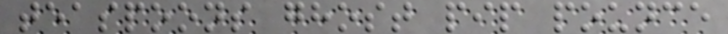teaspoons ghost pip pounce
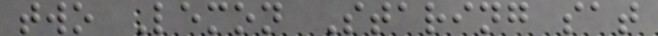two Lemon Staring sat
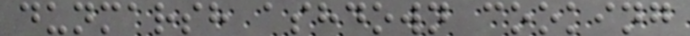dunmarsh ashdown cooking
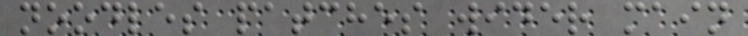noodles patches wider main
